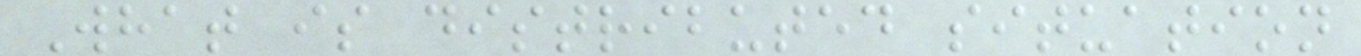What is distributed situation
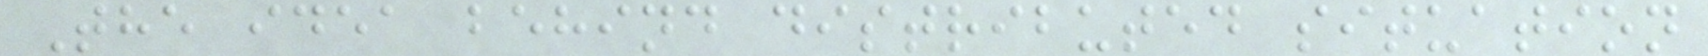The idea behind distributed situation
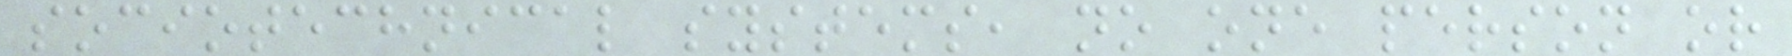sociotechnical systems, no one person or
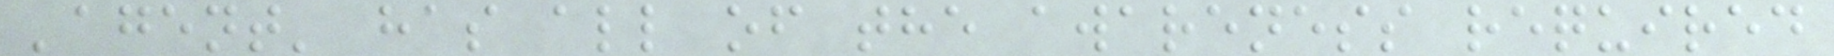'agent' has all of the awareness required
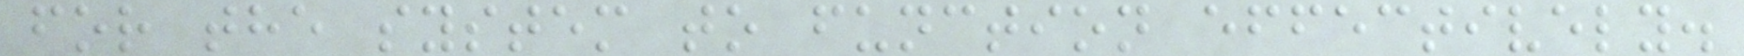for the system to function effectively.
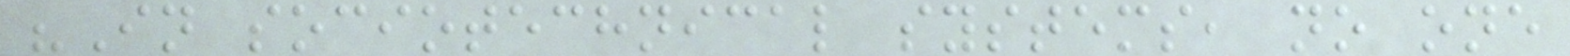"In sociotechnical systems, no one
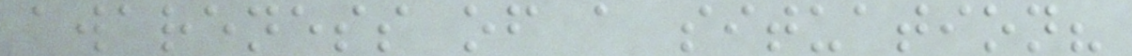awareness of a situation?
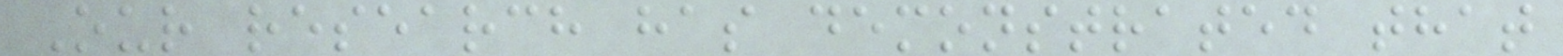Our research has demonstrated that
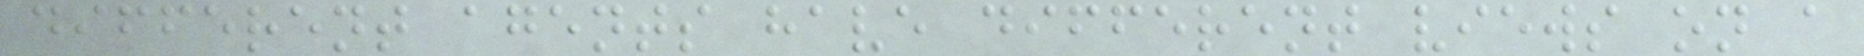different agents have different views on a
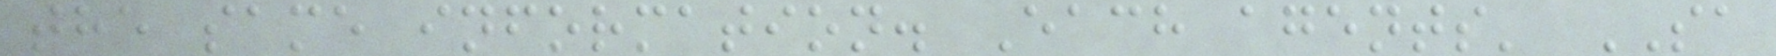the same information. Each agents' SA
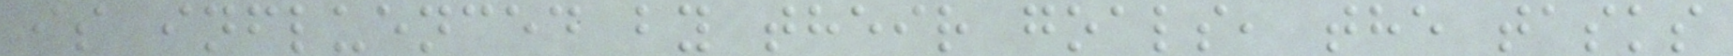is influenced by their goals, the tasks
